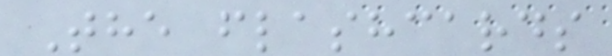The flashcards
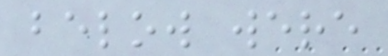below were
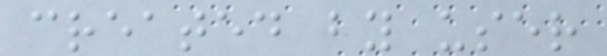created by user
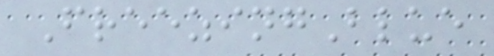FreezingBlue
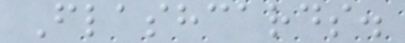Flashcards.
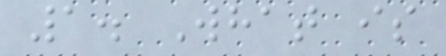1. What is
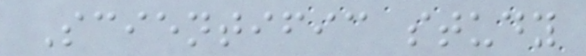Scientific study
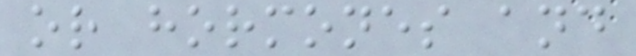or hormones and
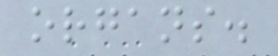organs.
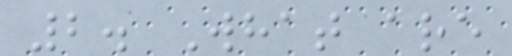2. What are
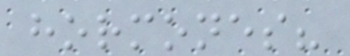hormones?
